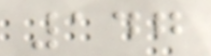147
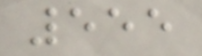555
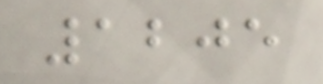1205
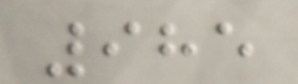985
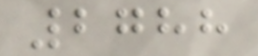2788
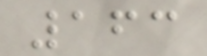163
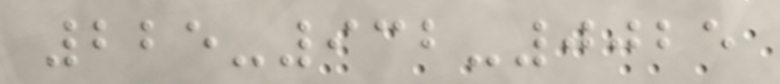225-932-0025
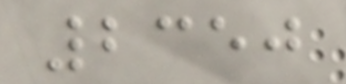2350
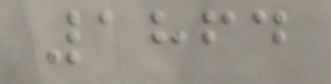1864
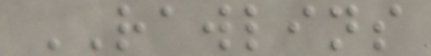RAWLINS
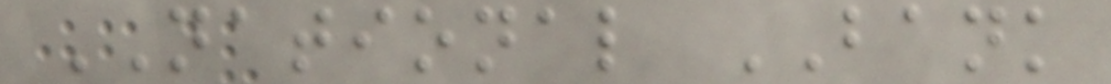NATIONAL BANK
